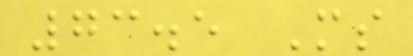73.5 Ms
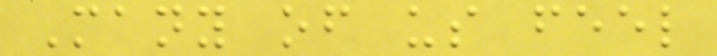Many of us feel
